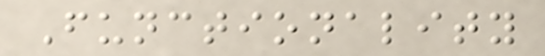Functionality
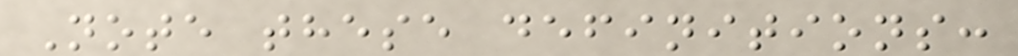Note these definitions:
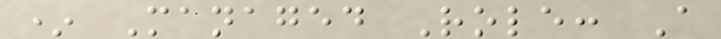* Managed Role: A
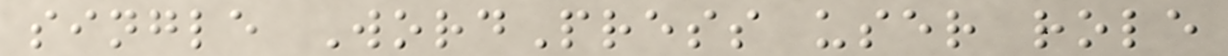single WordPress user role
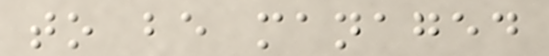to be managed
